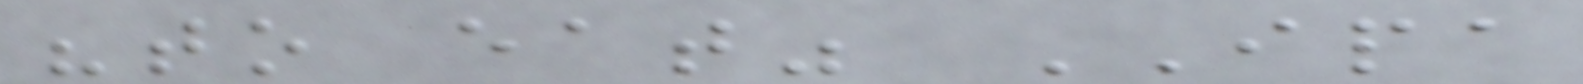"to eat" IPA
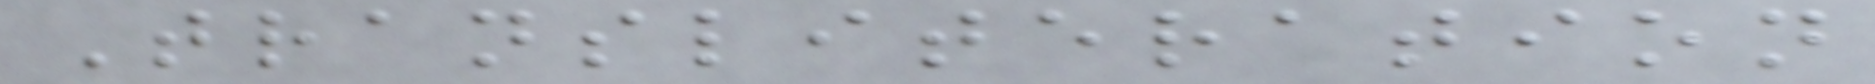Transliteration
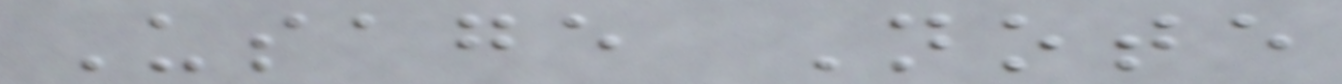Usage Note
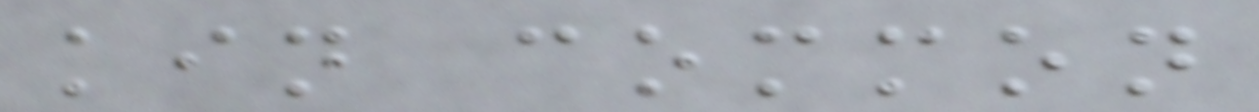kin common
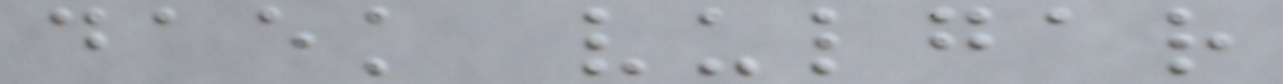daek vulgar
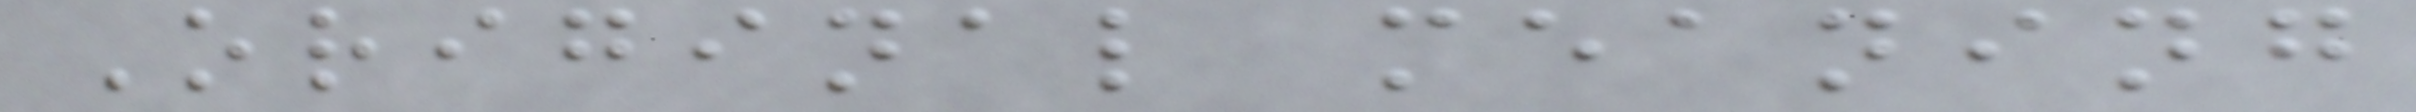Original meaning
